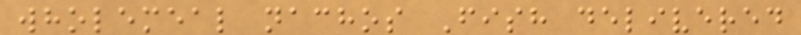wholemeal nachos Fish delivered
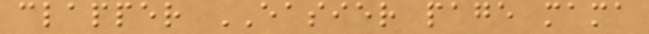clapper EASIER page mama
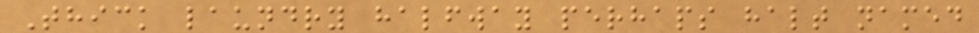Thick laundry halfway perhaps halt named
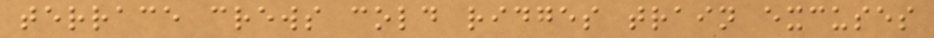terrace crews cold ridges train excuses
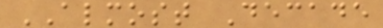ALMOST Decade
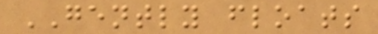GENTLY floats
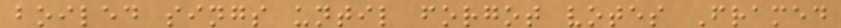boiled sings until forgot votes Framed
